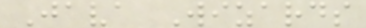Java Wizards
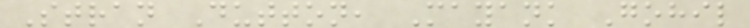Stran Dutton, Mayank Gohil
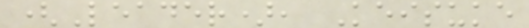(Leader), Keisuke
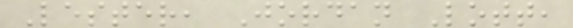Lester, Jordan Lott,
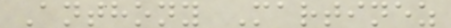Anthony Martinez
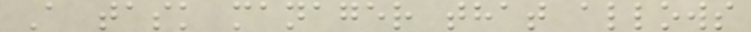A task manager that allows
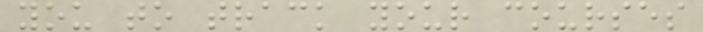you to track your courses
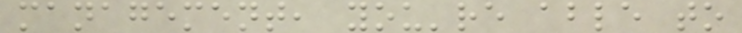management, you're able to
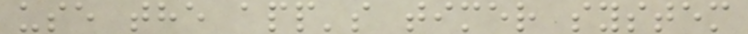use the app's timer system
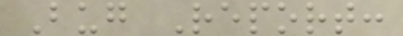Bug Report:
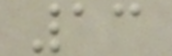13
